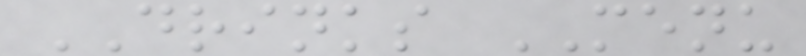DRINKS MENU
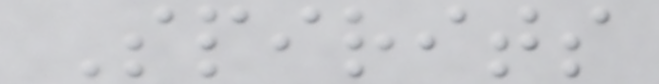Spirits
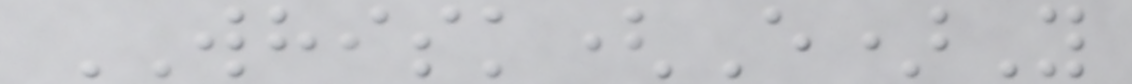WHISK(E)Y
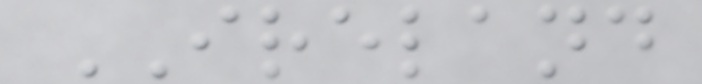IRELAND
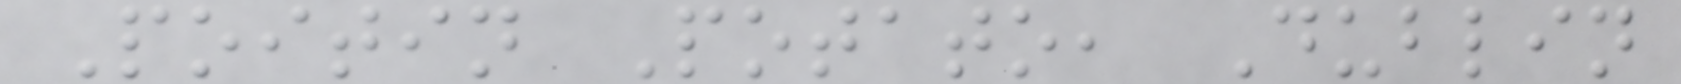Poitin Potato, Dublin
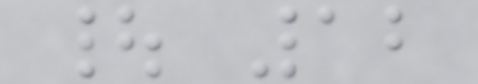| 12
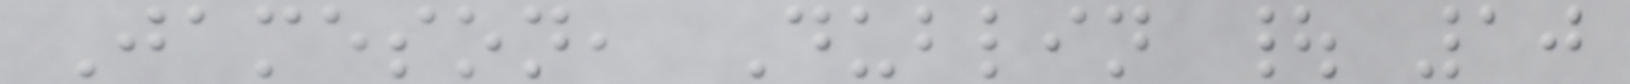Jameson, Dublin | 10
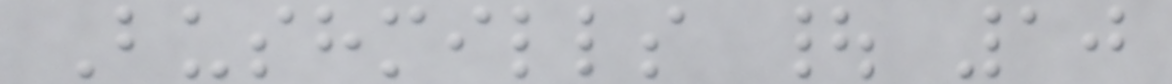Bushmills | 10
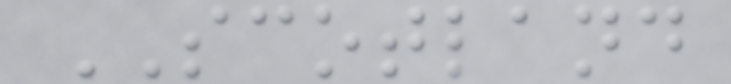SCOTLAND
